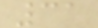31
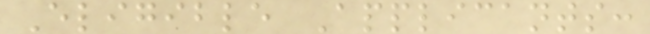Eligible Applicants:
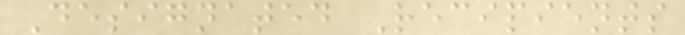Designated Recipients
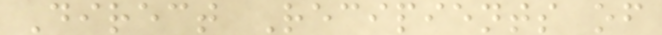Direct Recipients of
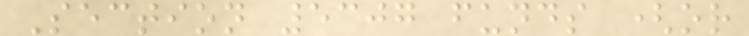Section 5307 funds (or
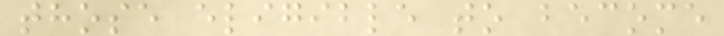those eligible to become
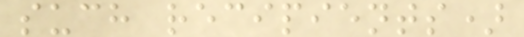such recipients)
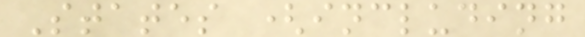States (including
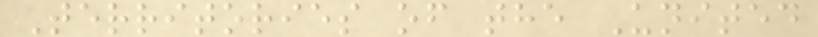Territories of the United
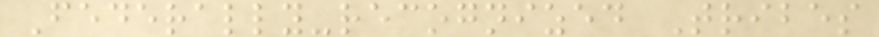Federally-recognized Tribes
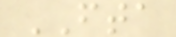FTA
